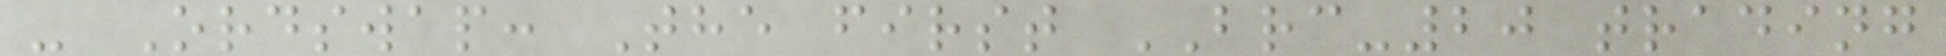- Ordswap: The first BRC-20 trading
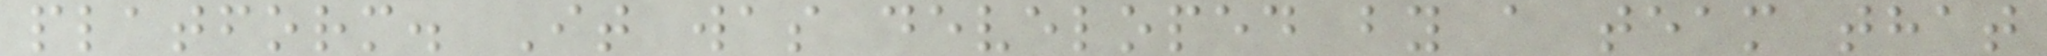platform. It was developed by a team that
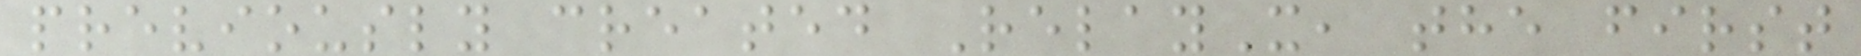previously created RelayX, the first
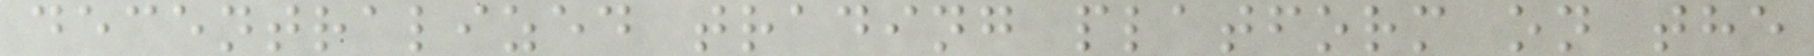decentralized trading platform on the
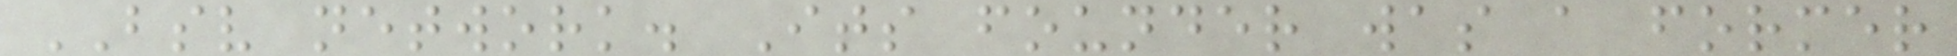BSV network. Its founder was a former
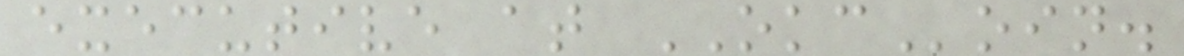executive at OKCoin.
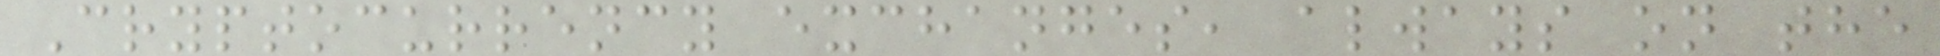Cryptocurrency exchanges, always on the
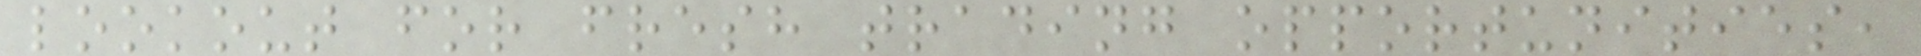lookout for fresh trading opportunities,
